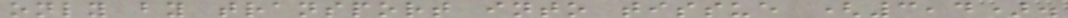only by transport into tissue (3,4).
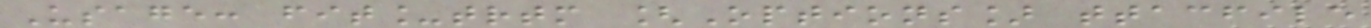Usage: fit_trtm [Options] ttacfile
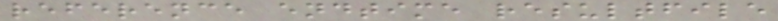reference endtime resultfile
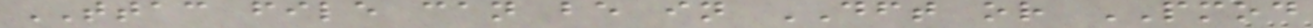TTAC file can be in DFT or PMOD
